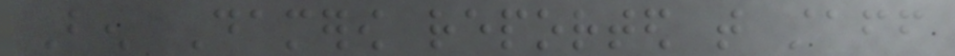Ben Damerow reported that staff
